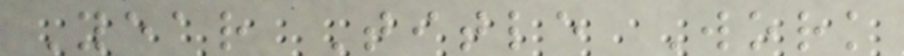Year Title Work
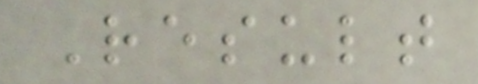Result
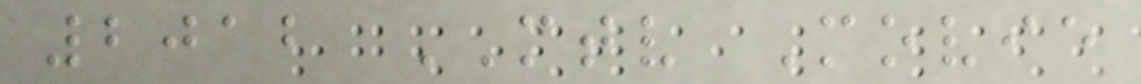2012 MTV Movie
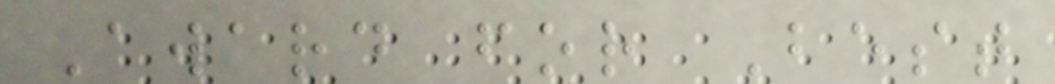Award for Best
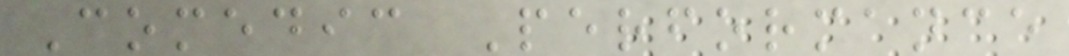Comedic Performance
